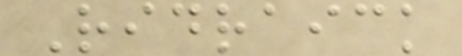Ridraick
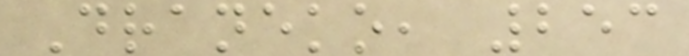Draneko, 253
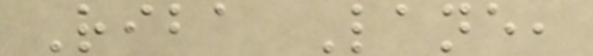Riba Lane,
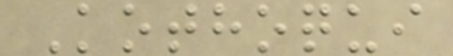Kothoqui
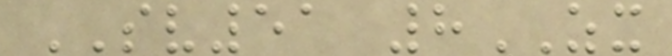SV51 8ZX
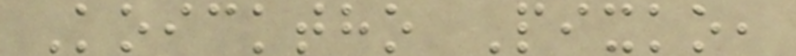Koicktho Pixko,
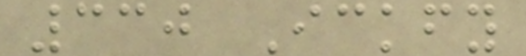330 Ickfy
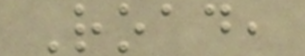Road,
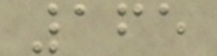165
